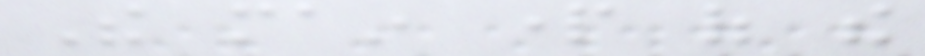The main part of the
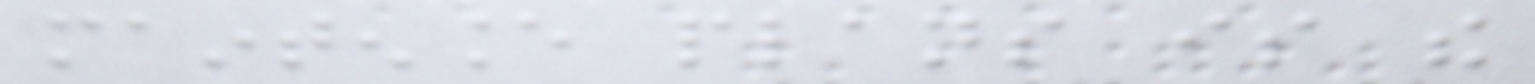maintenance plans is the
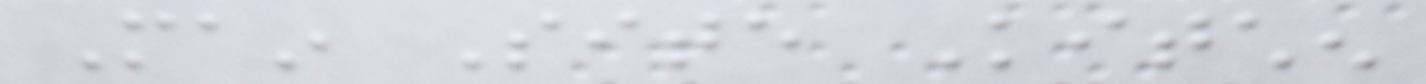Main Site Kitchen
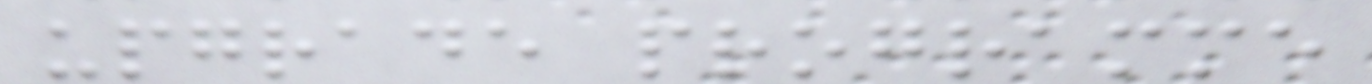upgrade programme
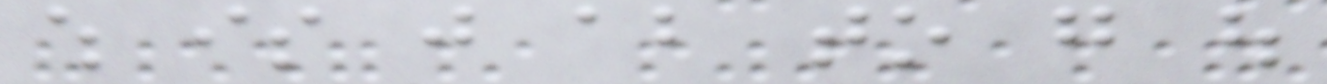which is just about to go out
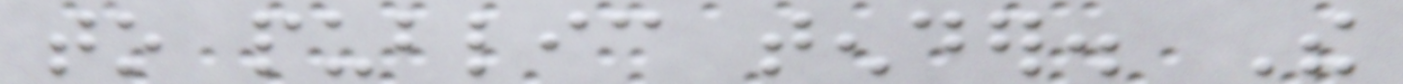to public tender. The
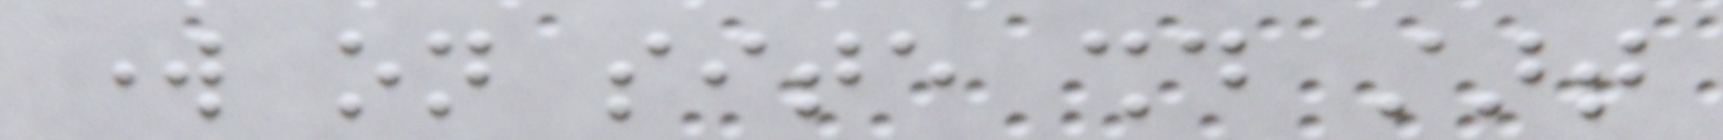work on site should start
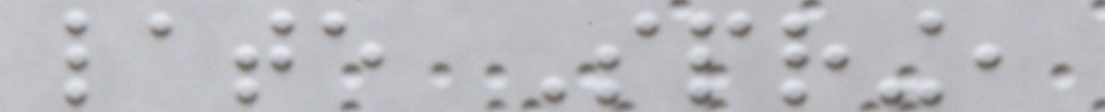late Spring,
